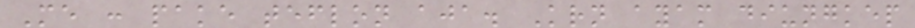Me : pake teflon aja. Krn ayam diungkep
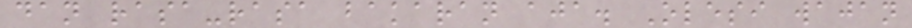dan rasa-rasa bakaran aja. Olesi wajan
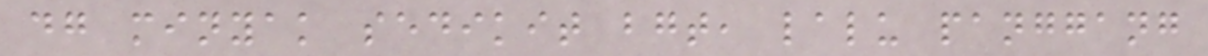dg minyak sedikit bgt, lalu panggang
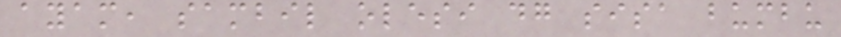ayam, sambil olesi dg sisa bumbu
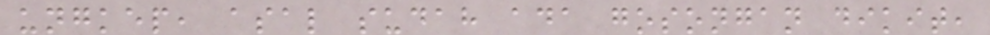ungkep, asal sudah ada gosongan dikit,
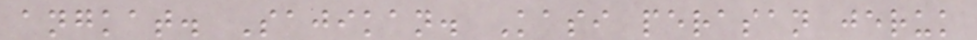angkat. Sajikan. Kasi perasan jeruk
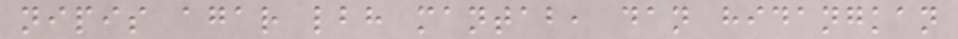nipis agar lbh mantab, dan hidangkan
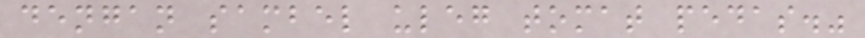dengan sambel uleg tomat pedas."
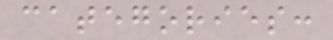categories:
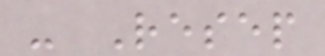- Resep
